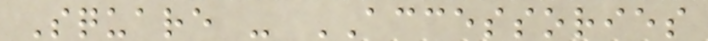Square - ACCESSORIES
